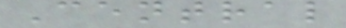Central
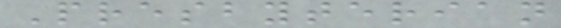Presbyterian
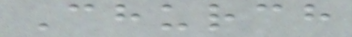Church
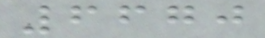6670
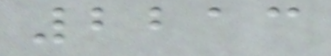2213
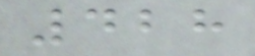428
